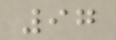97
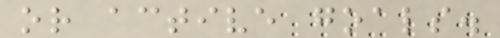or active goals.
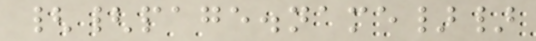{{page.name}}
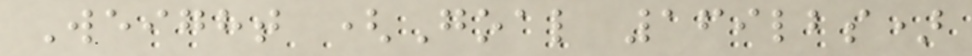Weight (Goal 169lbs)
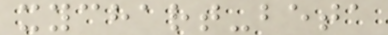xychart-beta
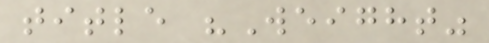title "Weight"
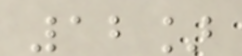12]
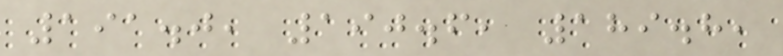191.0, 190.6, 189.8,
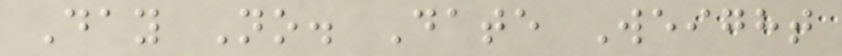Day No. Date Weight
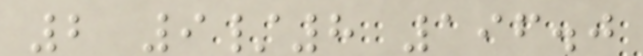2 9/8 196.0
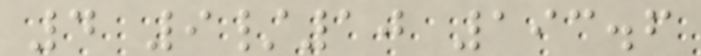4 9/10 193.6
